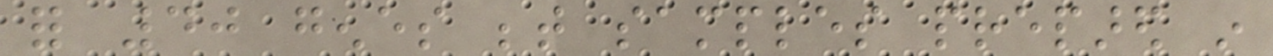for 40 genes between samples prepared in
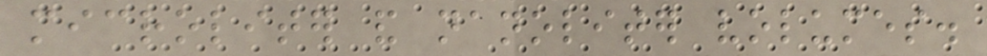microliter and nanoliter volumes.
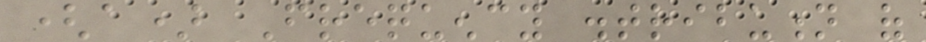(a) Frequency distribution of
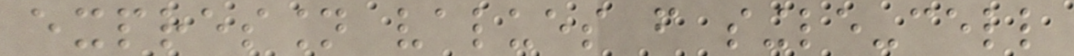expression values from single-cell
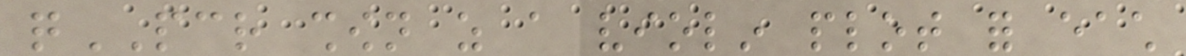qPCR shown as a violin plot for each
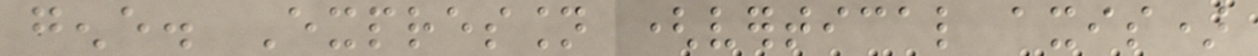gene. Expression (vertical axis)
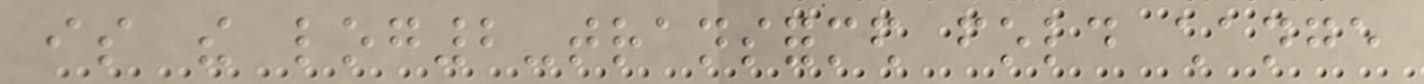is the log2-transformed fold change
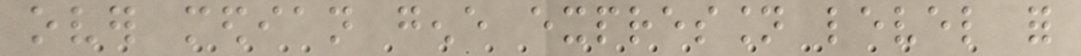over median gene expression level for
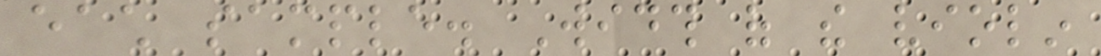each sample. Width of the violin
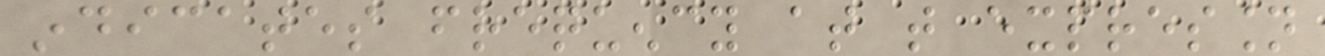indicates frequency at that expression
